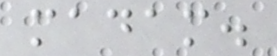madam.
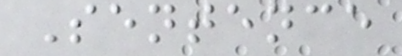Sentence
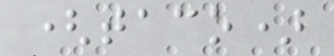(taco)
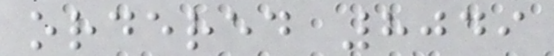ordered 8049
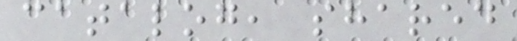catalog, shared
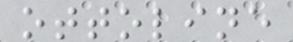ottoline
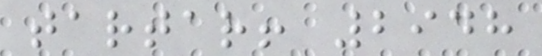tartar! 2948
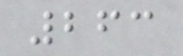263
